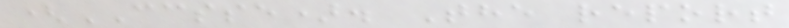(CCSSE). The report
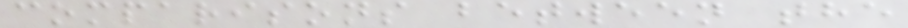comparisons between the
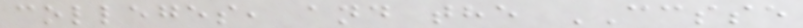colleges, and the CCSSE
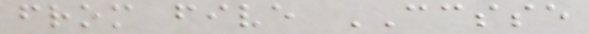from five CCSSE
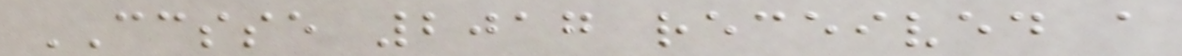CCSSE 2017 received a
